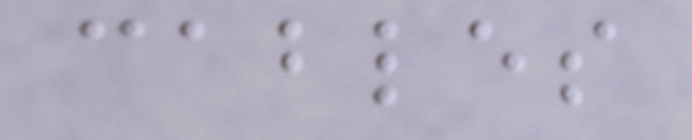cables
